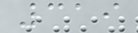319
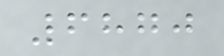6870
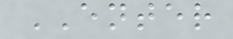ENTER
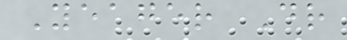Yeager Dr
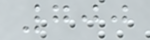700
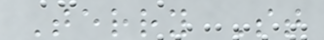Terry St
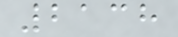2138
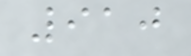910
